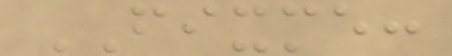FIXME:
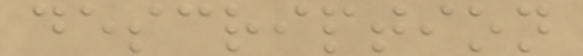description
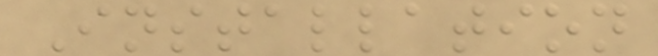Installation
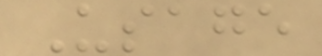Usage
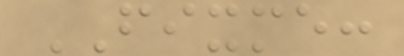FIXME:
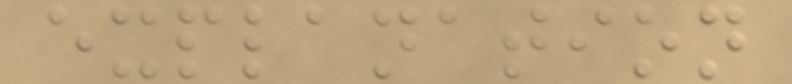explanation
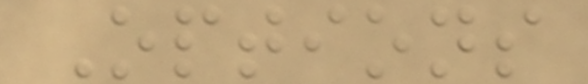Options
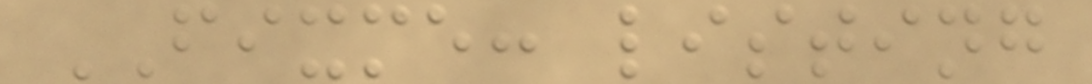FIXME: listing
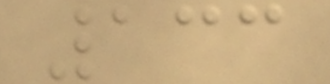133
